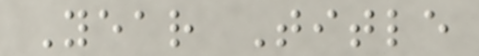Year Title
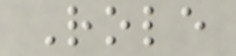Role
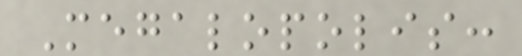Megalopolis:
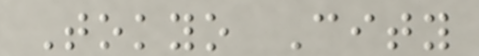Tokyo City
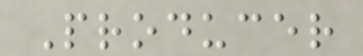Producer
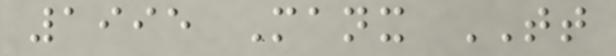1995 Manx TT
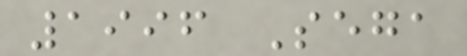1996 Sega
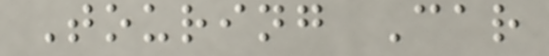Touring Car
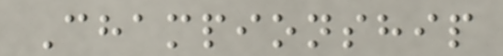Championship
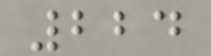224
